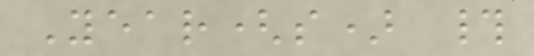Year(s) #
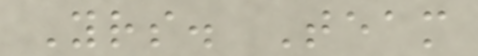Yrs. Team
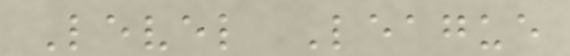Level League
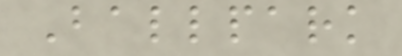Ballpark
